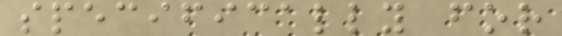specifically for
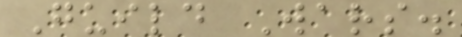Guild Wars.
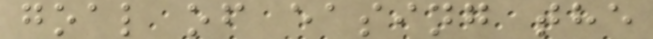goal of easing the
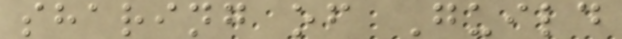sharing of Guild
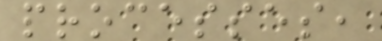processes,
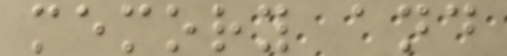memory and
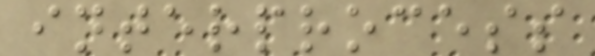interprocess
